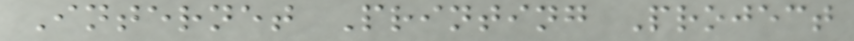Internet Printing Project
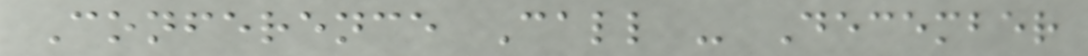Conference Call - December
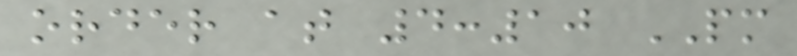order at 4:10 PM
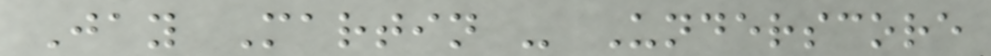Jay Martin - Underscore
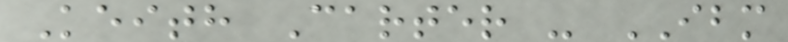Keith Carter - IBM
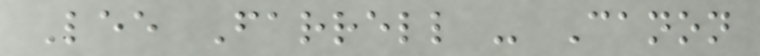Lee Farrell - Canon
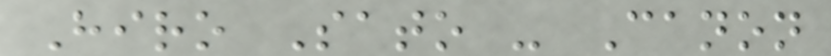Hiro Sato - Canon
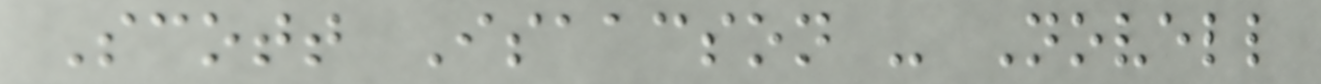Scott Isaacson - Novell
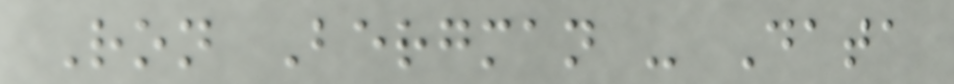Ron Bergman - Data
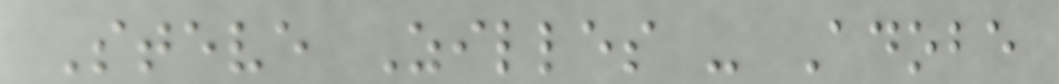Steve Zilles - Adobe
